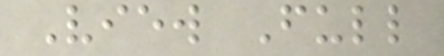View Full
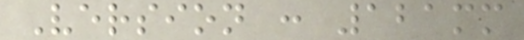Version : 121mm
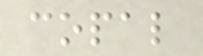copal
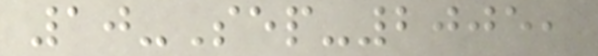10-Sep-2005,
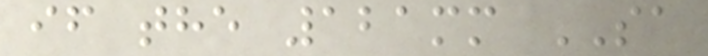if the 121mm SA
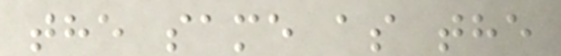the same as the
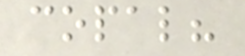copal?
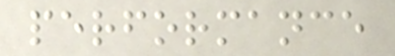performance
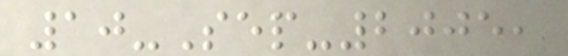10-Sep-2005,
